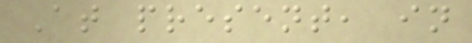At present, in
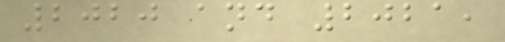2020 and 2021,
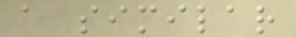a similar
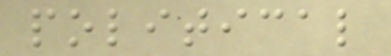political
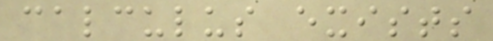calculus exists
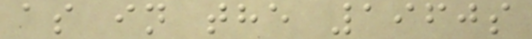as in the 1960s
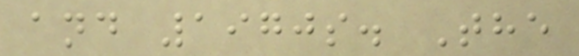and 1970s. The
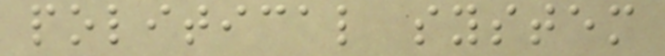political system
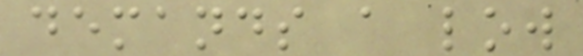demands a low
